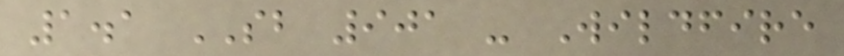1.1 SB 901 - Wildfire
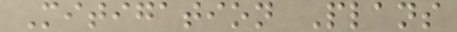Mitigation Plans
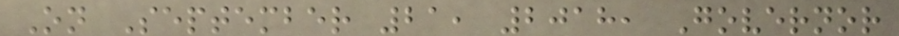On September 21, 2018, Governor
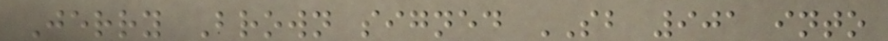Jerry Brown signed SB 901 into
